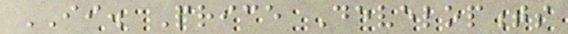II. Price Developments
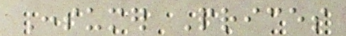Consumer Prices
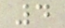4
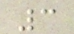3
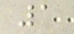1
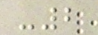-2
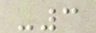-3
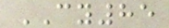CY85
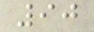90
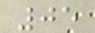05
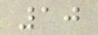10
